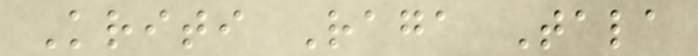Kriti Raga Tala
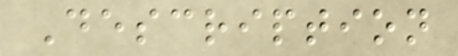Description
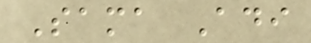Sama Adi
